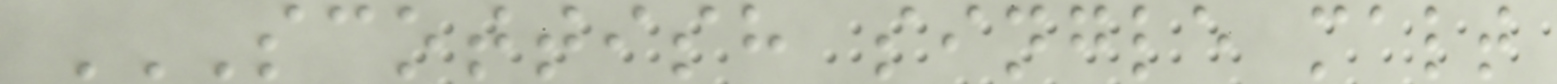SCOTTISH SINGLE MALT
